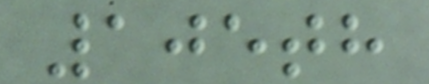105th
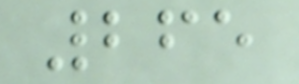265
